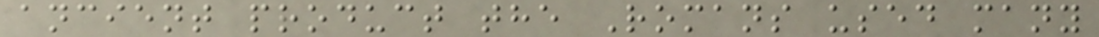ancient product the Romans used many
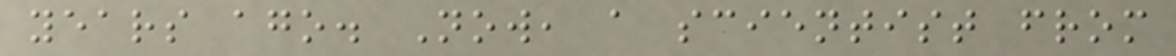years ago. Now, a scientist from
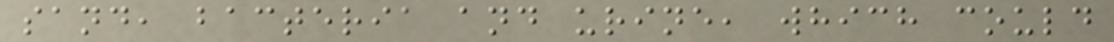sand, bacteria and urine, which could
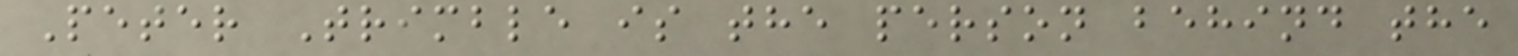Peter Trimble is the person behind the
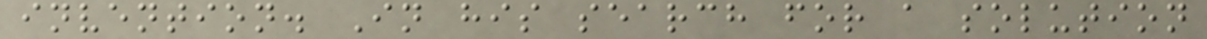invention. In his search for a solution
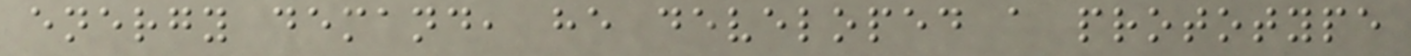energy demand, he developed a prototype
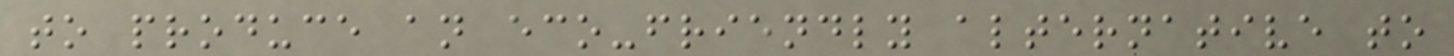to produce an eco-friendly alternative to
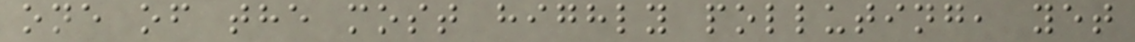one of the most highly polluting, yet
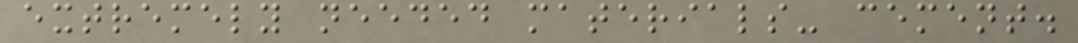extremely needed materials- cement.
